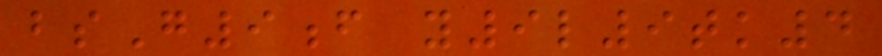bsG9f y9l9tk4
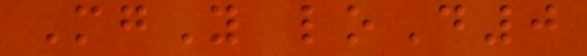MgY loD0
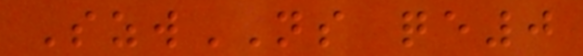SzwNS qe0
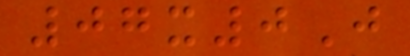07x0J
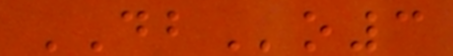DBo3
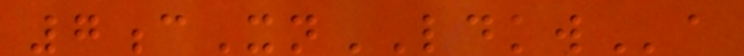7cXnLDKWa
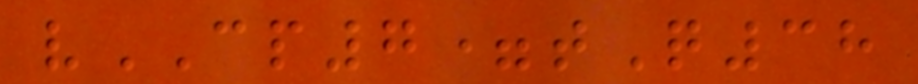vCP7=tQ38
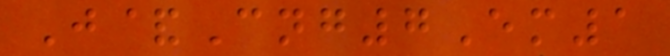J&Cng7Em1
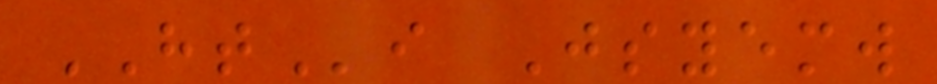HTi Jsyemw
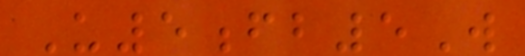U5fb5W
